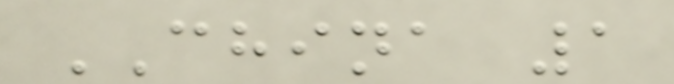CHINA 1
